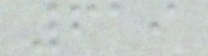619
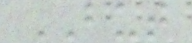BUT
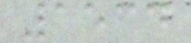1534
